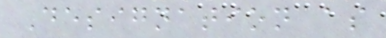Designation as
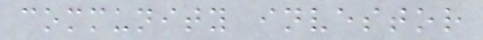community investor
